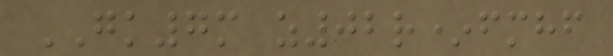GK7m z02r*fmhf
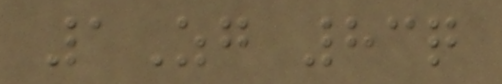1Zg 83q
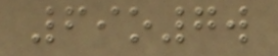69o7w
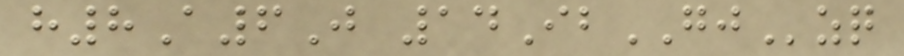h8A6J 14IbGJzq
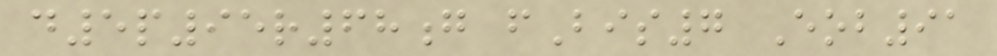d5p95r68g fBis7 Eob91
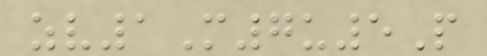zv1M7u5P
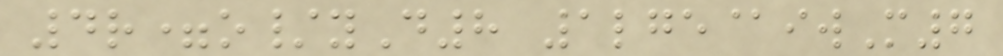4r=o/yD8 1lge@iwM7
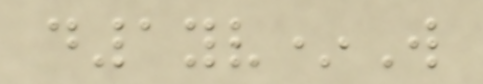d1yv*W
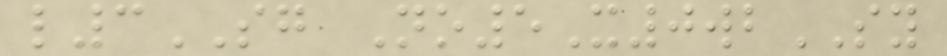l3SG No5X0wbSY
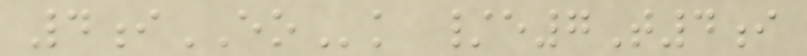4iEOk /e7T4i
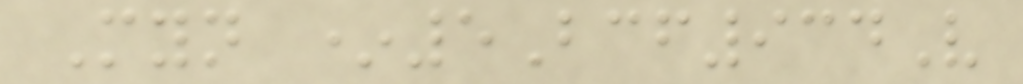Myn *5Bcf934V
